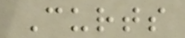Curts
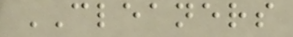CLEANERS
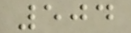504
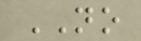NO
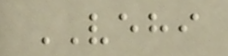VEHI
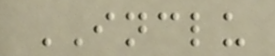INCLU
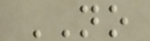NO
